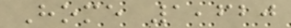Home 1,620
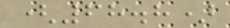(68.8)
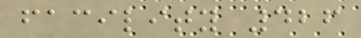facility 426
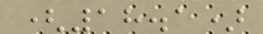(18.1)
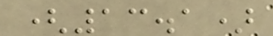(13.1)
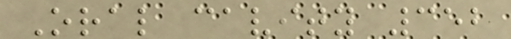Oral cavity 352
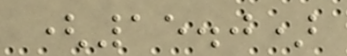(15.0)
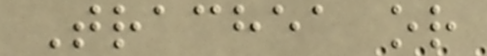Trachea or
